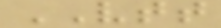VTT
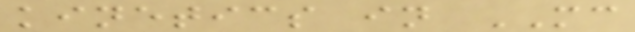kinetics in MC
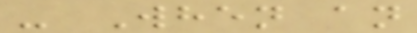- When an
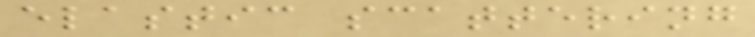elastic scattering
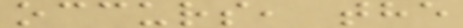occurs, the
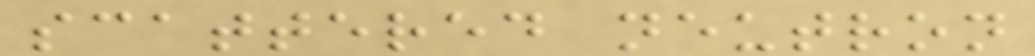scattered neutron
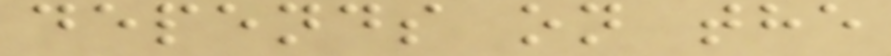depends on the
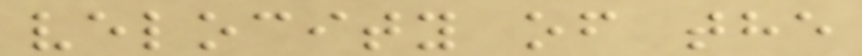velocity of the
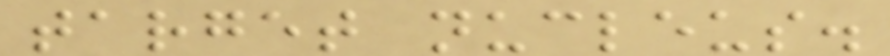target nucleus.
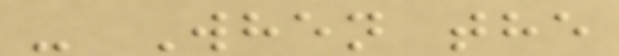- When the
